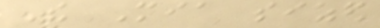The Mia sized
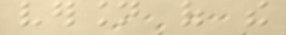version of the
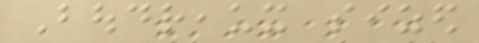Boudreaux sized
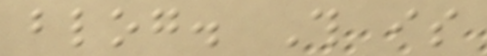blog. This is
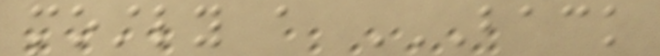mostly a BACK
